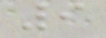9
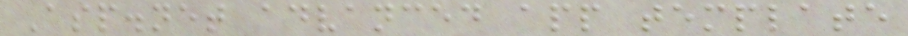Asp.net advanced app template
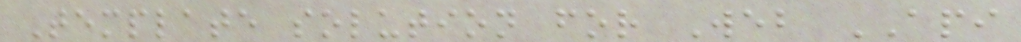Template solution for Web API
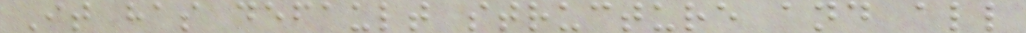It has default structure and all
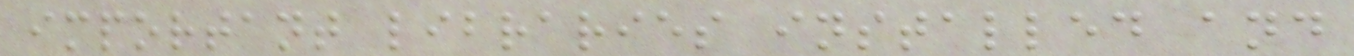important libraries installed and
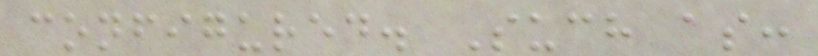configured. Such as:
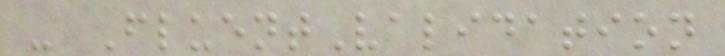- FluentValidation
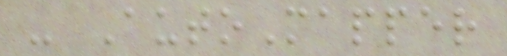- AutoMapper
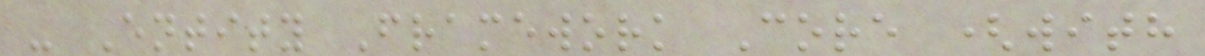- Entity Framework Core (with
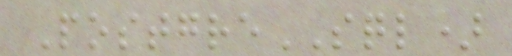PostgreSQL)
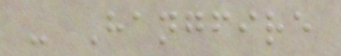- Hangfire
